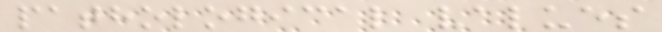pathological values
